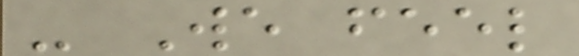- We feel
